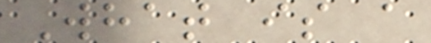What is a
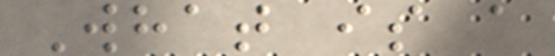What is a
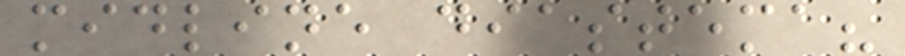midline diastema?
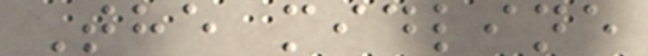The midline
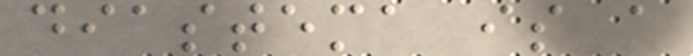diastema is a
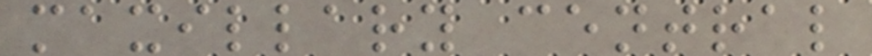maxillary central
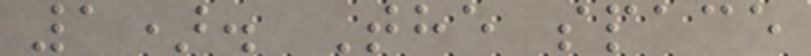1). The space
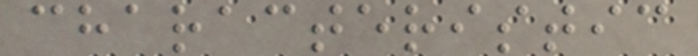characteristic
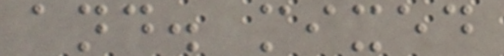and. mixed
